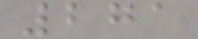271
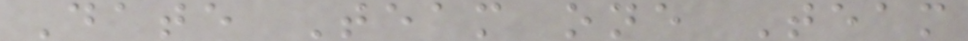Date Team one Team
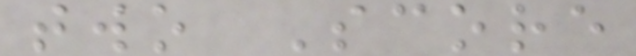two Score
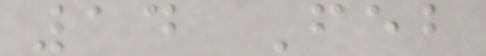14 Feb
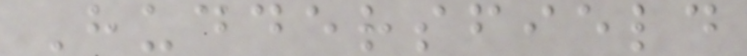Huddersfield
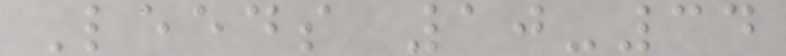Leeds 10-34
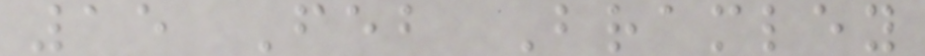15 Feb Bramley
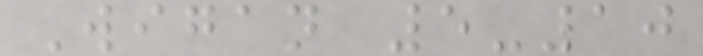Wigan 5-10
